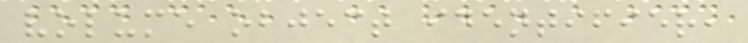volume object identifier,
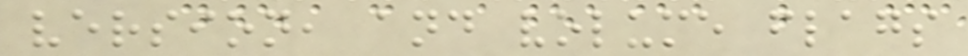version, and volume flags
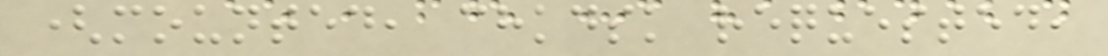(mounted, chkdsk requested,
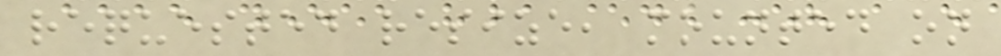requested resize, mounted on
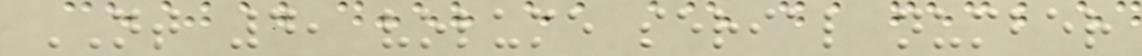NT 4, volume serial number
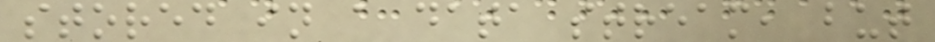stored in a data stream, but
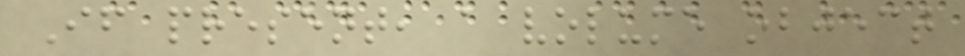If present, a volume object
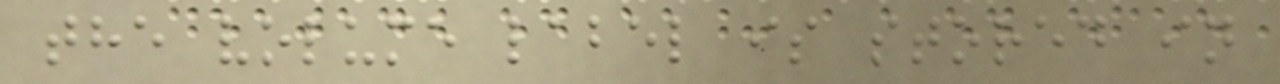the volume label is stored in
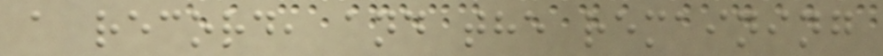a record, and the remaining
